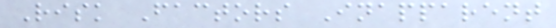Risk Factors Inapparent
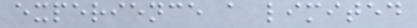experience a limited
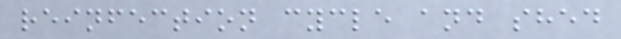reinfection cycle and shed
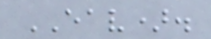EAV).
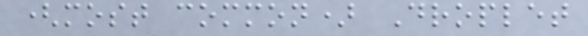(most common) Droplet
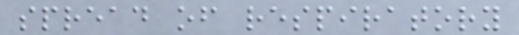spread of respiratory
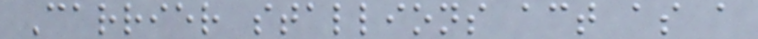Carrier stallions act as a
